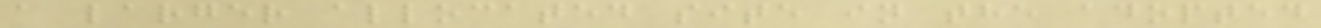a larger allocated site in the adopted
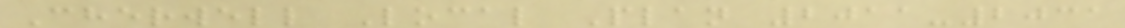Cherwell Local Plan 2011-2031
